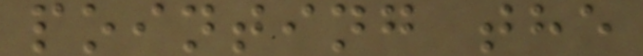pointing the
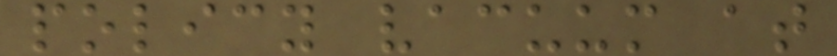policy vacuum at
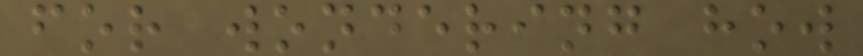for wondering how
